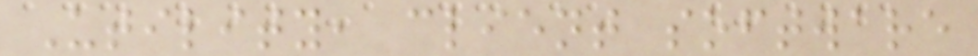Utility, client software
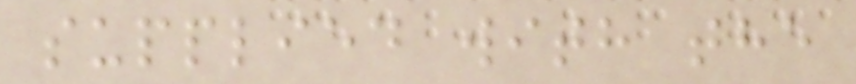supplied with the
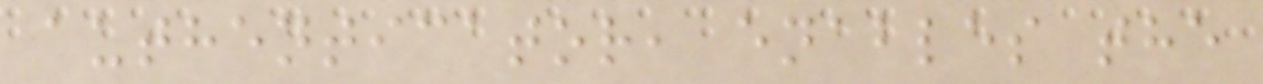authenticator, enables the
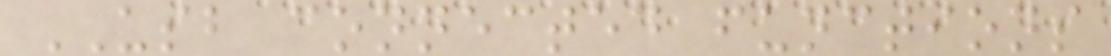USB connected functions
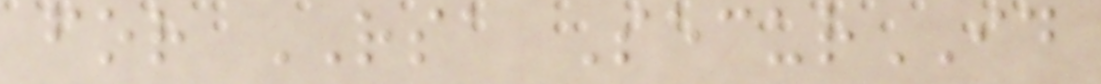for RSA SecurID
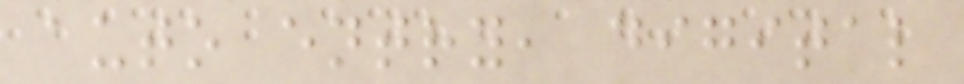auto entry, digital
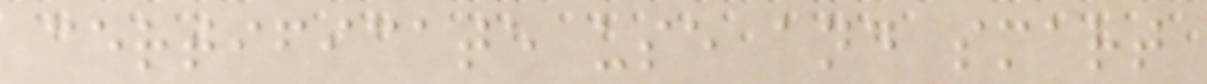certificate use and smart
